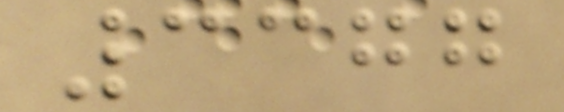3377
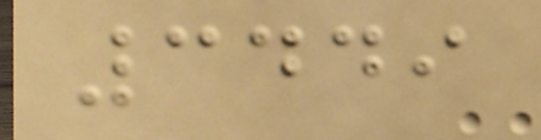3449
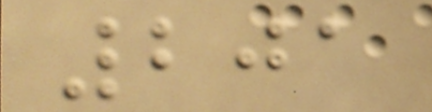201
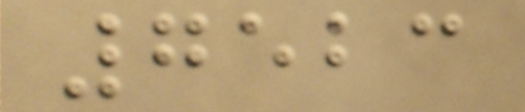7523
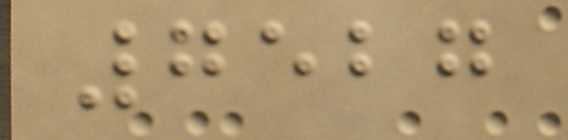7527
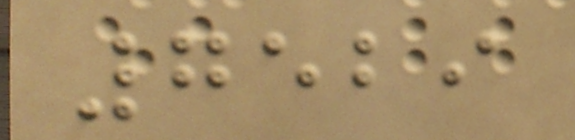7529
